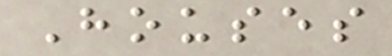Houses
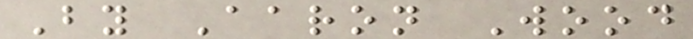By Aaron Wood
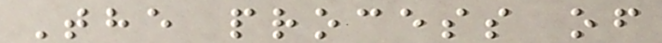The process of
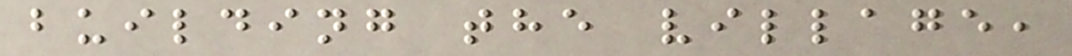building the village,
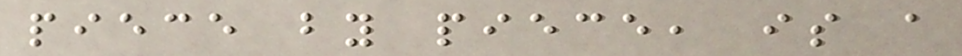piece by piece, is a
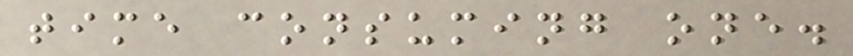time consuming one.
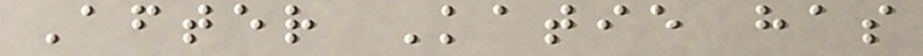After Katie has
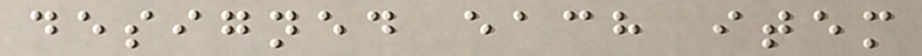designed each item
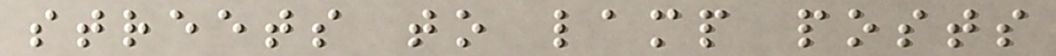streets to lamp posts
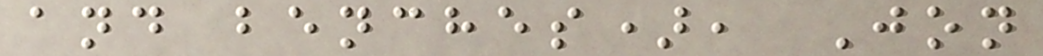and benches), Jon
